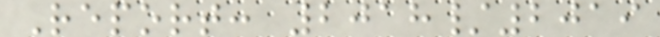Report: 2018/2019
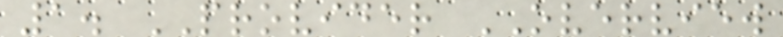1. PROVIDER OVERVIEW
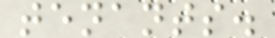tenants.
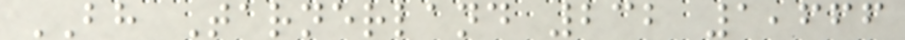BH Tarnerland 232 1,666
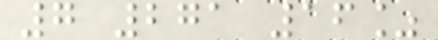7 271 16%
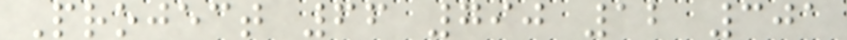Project 66 790 12 301
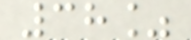38%
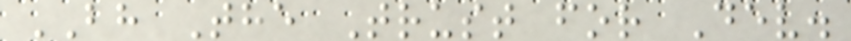BH The Trust for Dev.
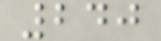240
